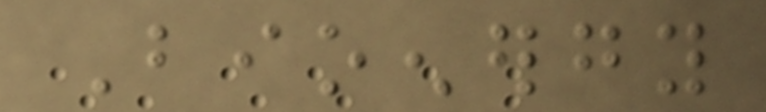Bioenergy
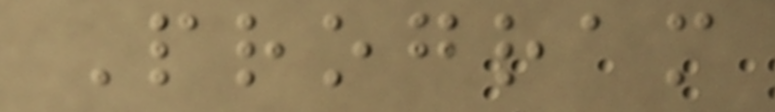Program
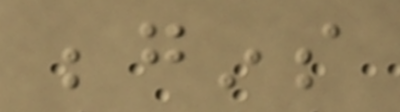begins
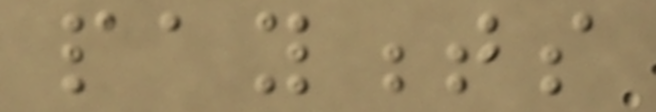payments
